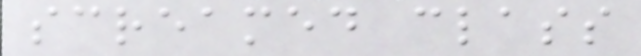screamed class
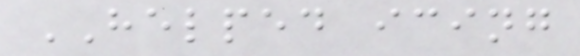HELPED icing
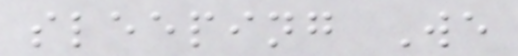sleeping We
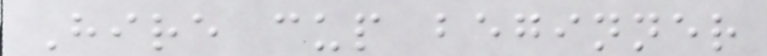Hire cup beginner
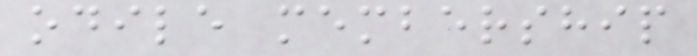odile membership
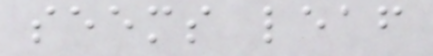seems leaf
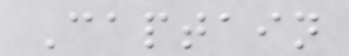Captain
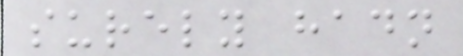surely hadn
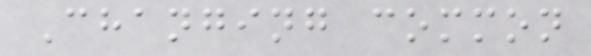Changing common
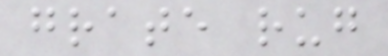grate rug
